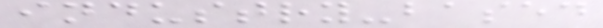industry-based
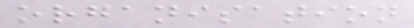organisation
